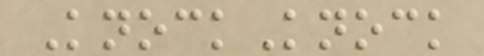KnockKnock
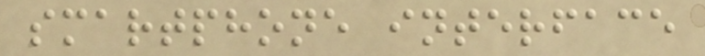smartphone interface
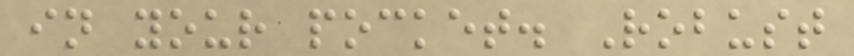in your pocket. Robust
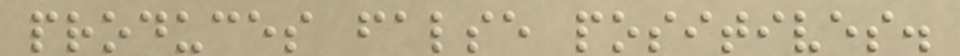produces false positives.
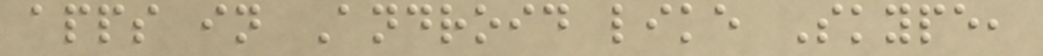apps in Android like Skype,
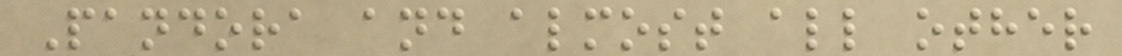Pandora and almost all other
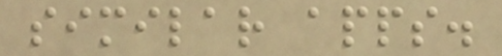similar apps.
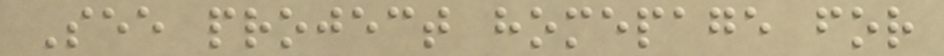See project homepage for
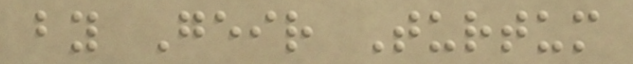by Geir Turtum
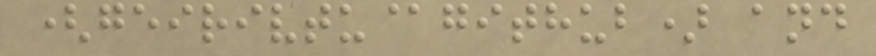(geirivtu@github) and
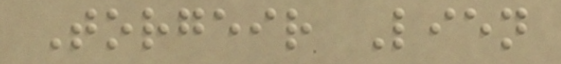Torgeir Lien
